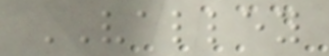VALLEY
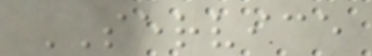SERVICE
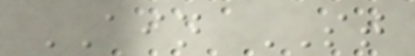AIN ST
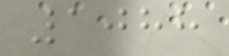1088
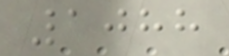1088
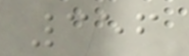356
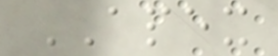APEX
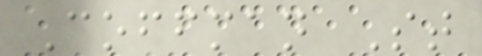Coffman St
